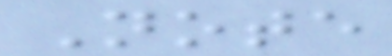Note
